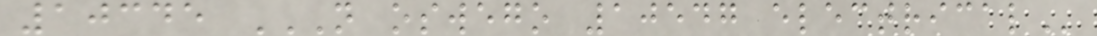10345 N OSWEGO 10547 ELECTRICAL
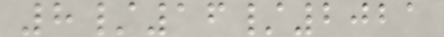8/16/2021
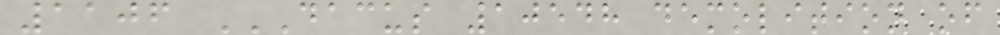1106 DACUS 10548 DEMOLITION OF
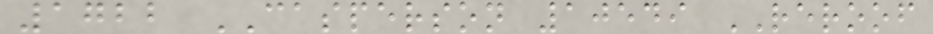1722 CASPERSON 10549 REROOF
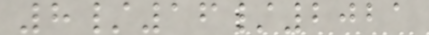8/16/2021
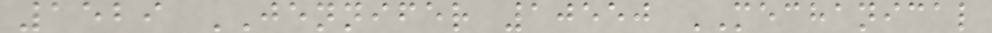1529 JENNIFER 10550 MECHANICAL
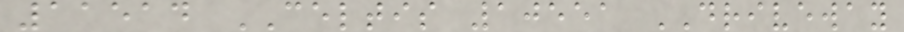11514 CELTIS 10551 DRIVEWAY
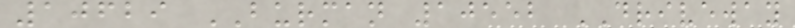10629 BURMAN 10552 DRIVEWAY
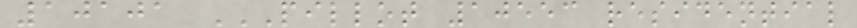10101 PILLOT 10553 RESIDENTIAL
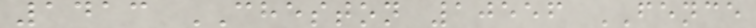1413 CHESTON 10556 FENCE
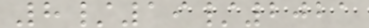8/19/2021
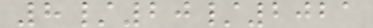8/20/2021
